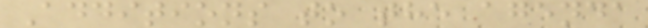Additions to the agenda
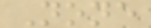None
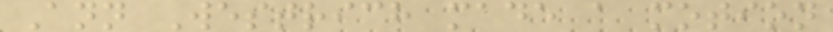Ann Westrich made a motion
